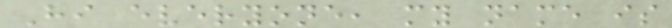Hi everyone, my name is
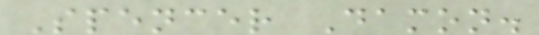Spencer Damon.
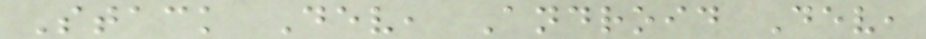Stack Dev, Android Dev,
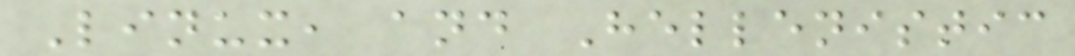Linux, and Hellenistic
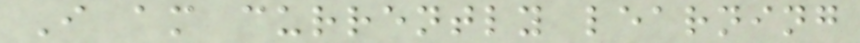I am currently learning
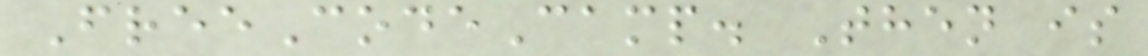FreeCodeCamp. Then is
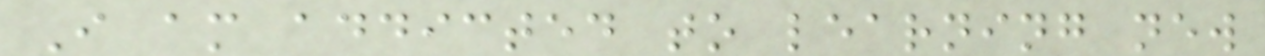I am addicted to learning new
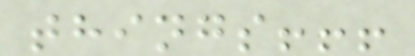things!!!
